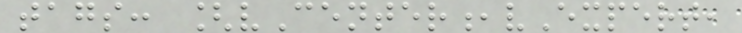tags: [vCenter,vExpert,
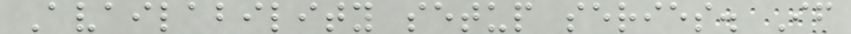Availability setup series. If
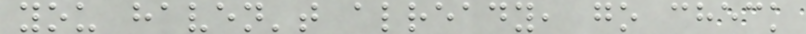you haven't already, go check
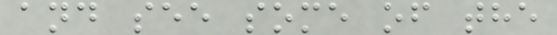and see some of the
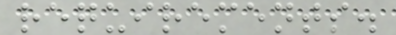requirements.
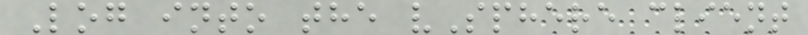Log into the vSphere client
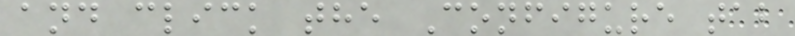and click the Configure tab
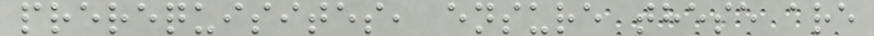prerequisites, ensure these are
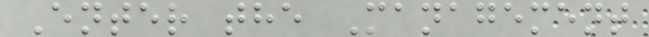Enter the Management
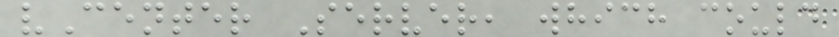vCenter Server, which could
